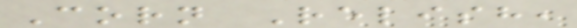Corn Relish,
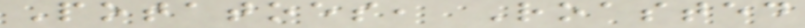Potatoes, Roasted
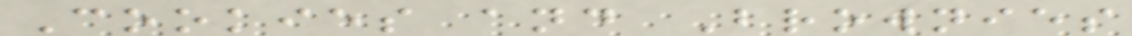Cookies and Brownies
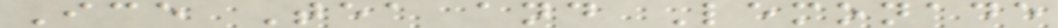Ice Tea and Lemonade
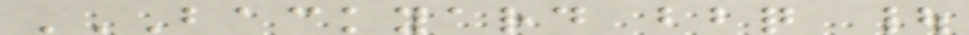BACKYARD BBQ |
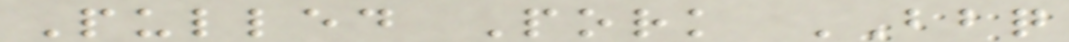Pulled Pork BBQ
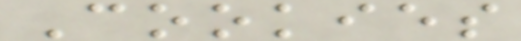Cookies
